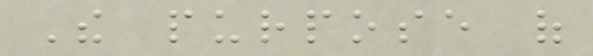The purpose of
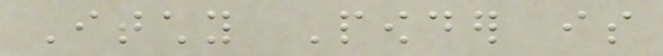Itchy Powder is
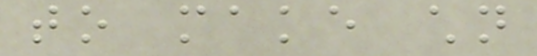to make children
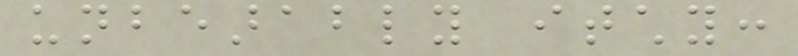unbearably itchy:
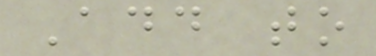Add to
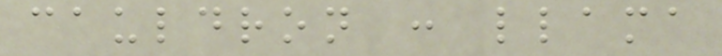cauldron : llama
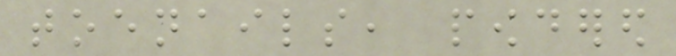toenails, powdered
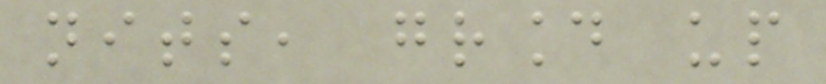nits, ground up
